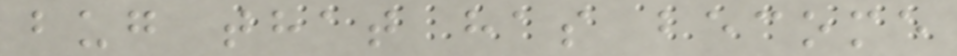bug that has become
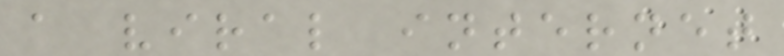a viral internet
